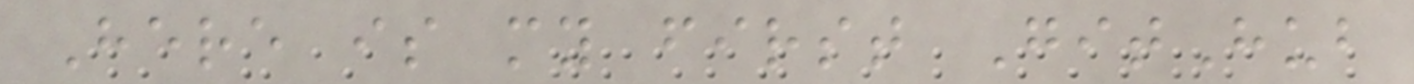Here is my first GitHub
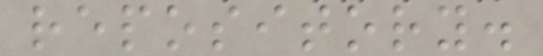repository.
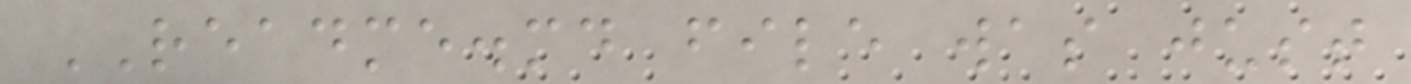README.md file was just
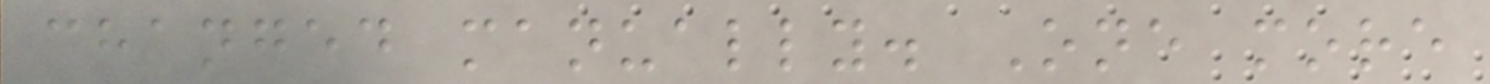changed manually. One more
